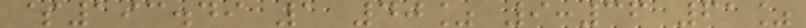$193.49 1 40% 9:36 61%
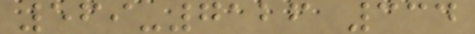569-7126 334
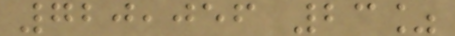720,056 23%
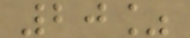20%
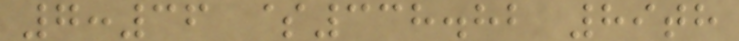7:36 $338.82 89th
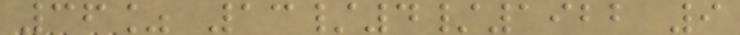36% 13/4/1922 9
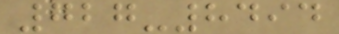727-8494
